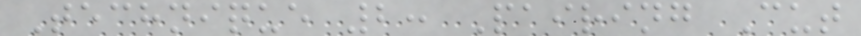Technique 2: Pairing Cut
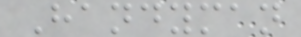Handyman
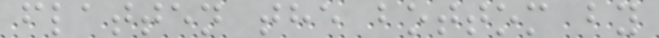flatten the bottom by
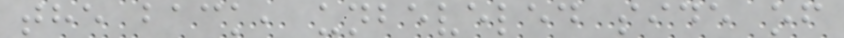the back, unbeveled side of
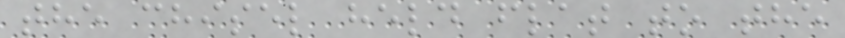the chisel held flat to the
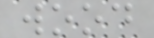wood
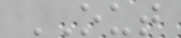OUT
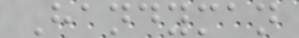Handyman
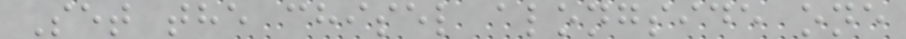Set the chisel alongside one
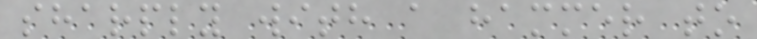sharply with a hammer to
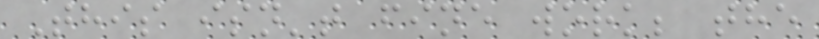This isn't fine work; the
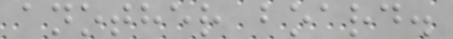another board.
